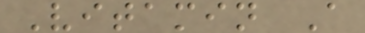Vitamin A
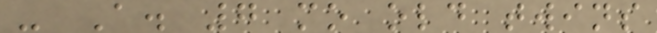- A. 7 mo old twins
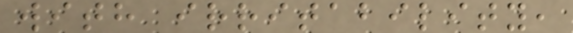with irritability,
